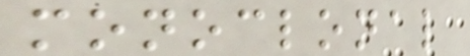monoclonal
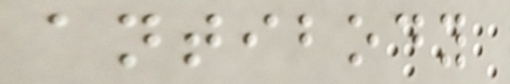antibody
